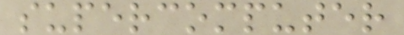supercomputer
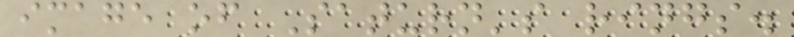image of Saturn's rings.
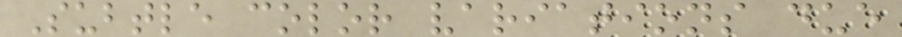Subtle color variations due
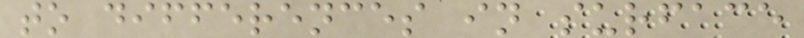to differences in surface
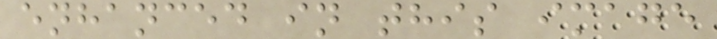enhanced in this image
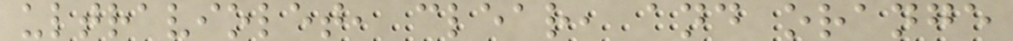ultraviolet, clear, and orange
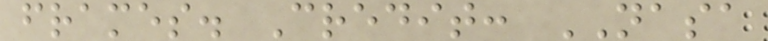frames. Credit: NASA
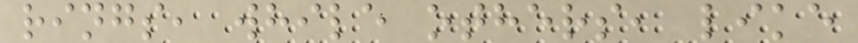rings, while others, like
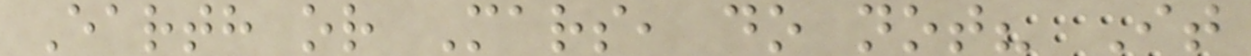Earth or Mars, do not? It
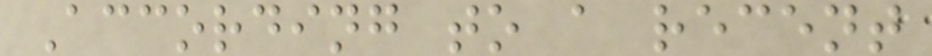According to a recent
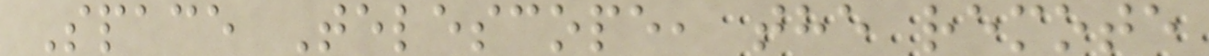Space Telescope, the remote
